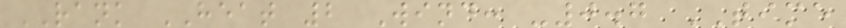RANK HEAT 2 Wind: -0.7 TIME
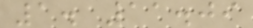1. 11.09
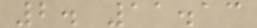2. 11.13
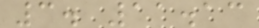3. 11.13
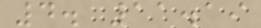4. 11.19
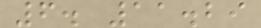6. 11.29
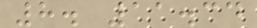8. 11.34
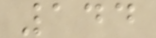144
